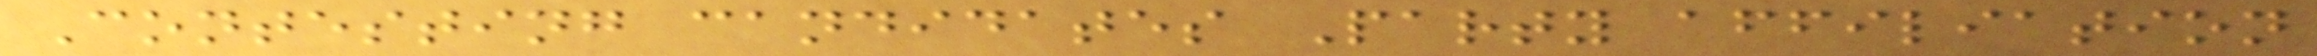Contesting candidates Party affiliation
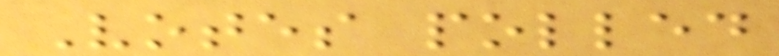Votes polled
